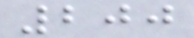200
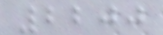2200
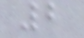2
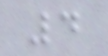4
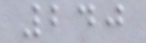240
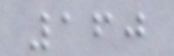160
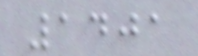1401
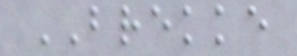BREKKE
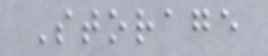Storage
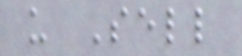u Sell
